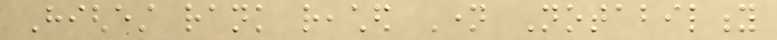Highest rank reached Name Notability
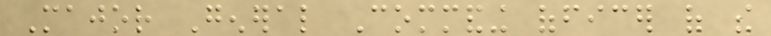Major General Commanding officer of the
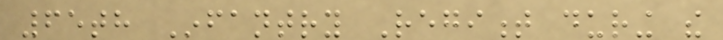65th Infantry Regiment during the
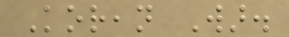Korean War.
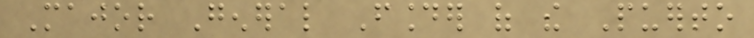Major General Founder of the Puerto
